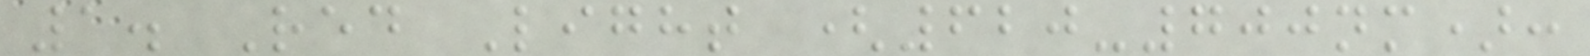1. Red Light (620-700nm):
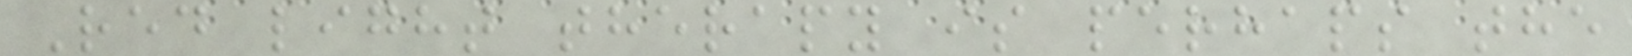Red light therapy is perhaps the
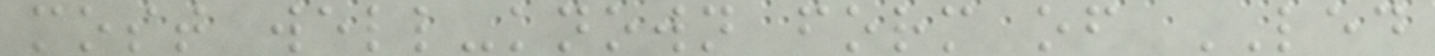most well-known form of LED
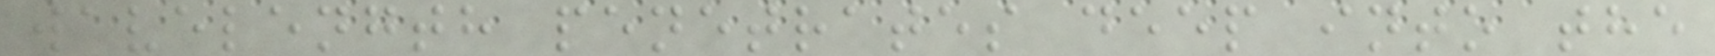wavelength penetrates deep into the
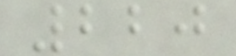220
